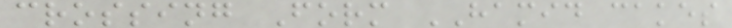crossing Form HAMID cakes
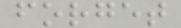forget
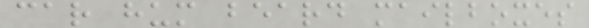car hum beard mailboxes
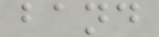band
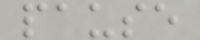pause
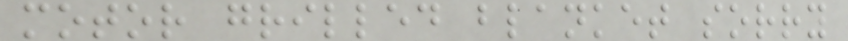motor grilled blanket sorry
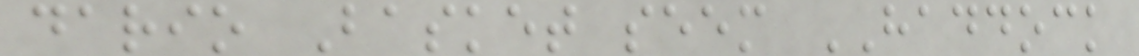dario Basket seem HADDOCK
